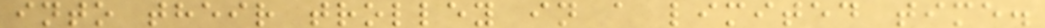into their trolley in a limited time.
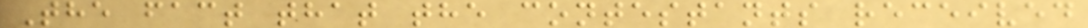The fact that the contestants received
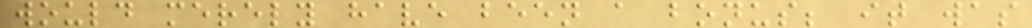would merely have been a bonus; it was
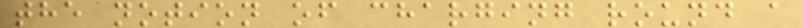the notion of charging round a
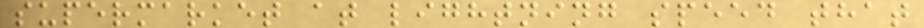supermarket at lightning speed that
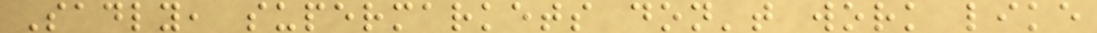Sadly, supermarkets don't work like
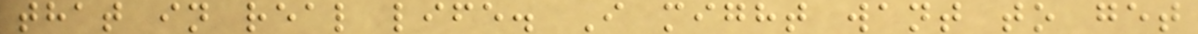that in real life. I might want to get
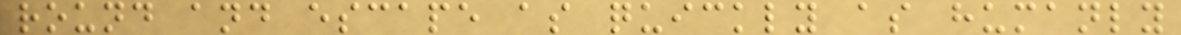round and escape as quickly as humanly
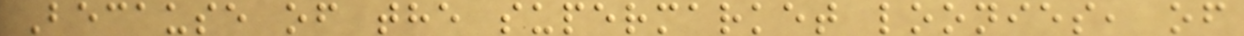Because of the supermarket loonies, of
